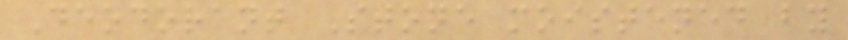Deodorant Stone moistened by
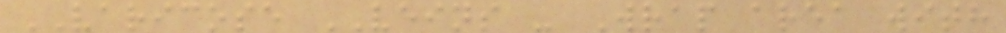VARICOSE VEINS - Wrap area with
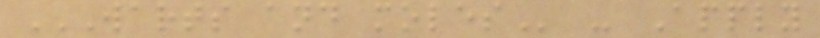WARTS AND MOLES - Apply
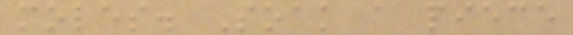moles. Soak a piece
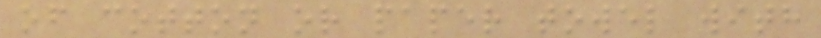of cotton or paper towel with
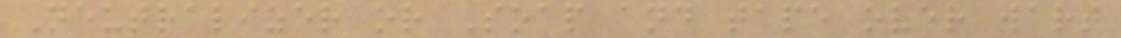Neutralizer or Soap and tape over wart
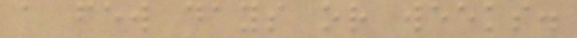a few days or weeks.
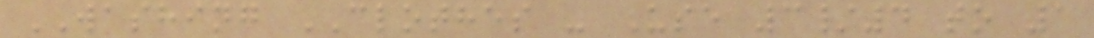WASHING CLOTHES - Use 3/4 to 1
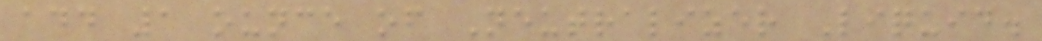add 1 ounce of Neutralizer Liquid.
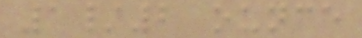1/2 ounce
